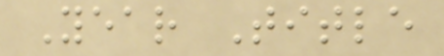Year Title
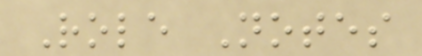Role Notes
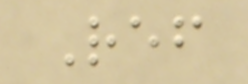Ref
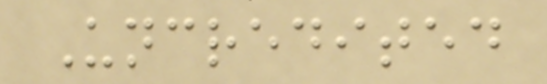Uncredited
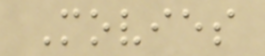Movies
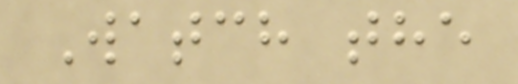Watch the
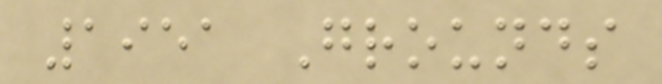1951 Grounds
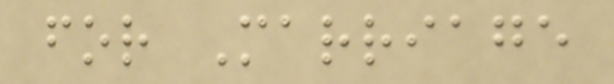for Marriage
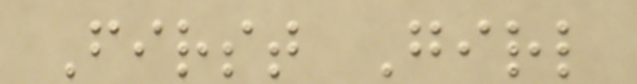First Girl
